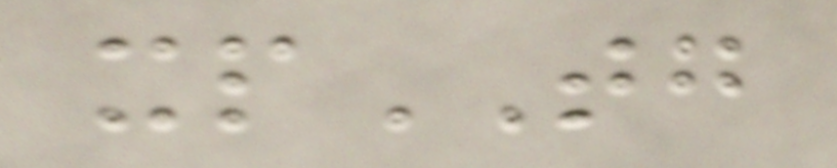xpTG
